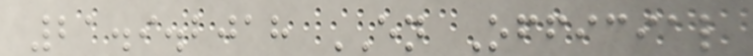21.9.2018 EN Official
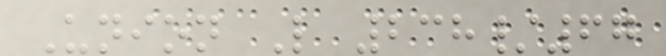Union L 238/67
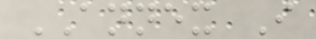ANNEX I
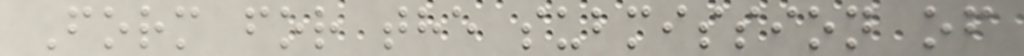Form for the submission of
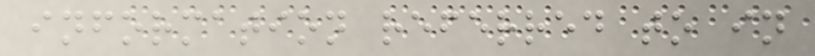information referred to in
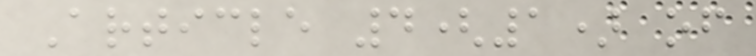Article 4(1) of
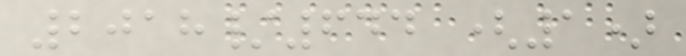2018/644 (1)
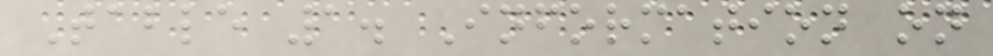Table 1. Information on
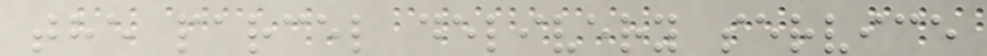the parcel delivery service
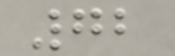72
